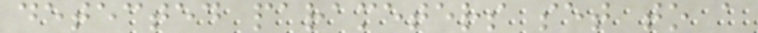detected parameters set to a
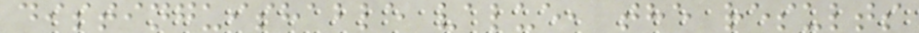distinguishable value, the results
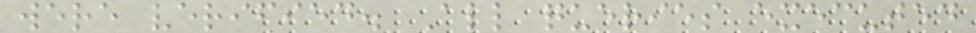were verified. All queries executed
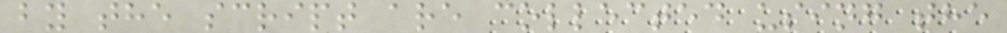by the script are collected using the
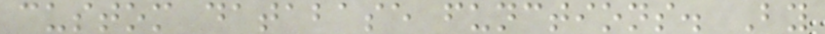custom database functions. By
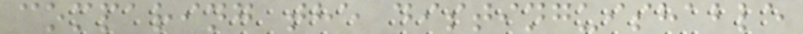comparing the distinguishable
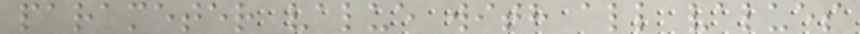parameter value with all values
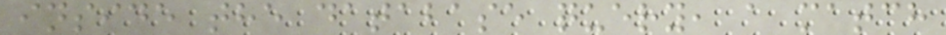inside the database query, a match
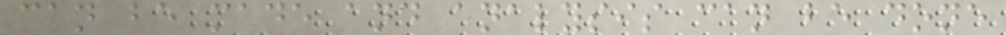can be made and analysis can be done
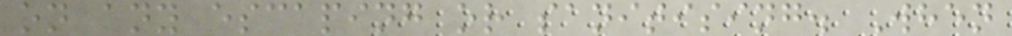on any escaping or sanitising. When
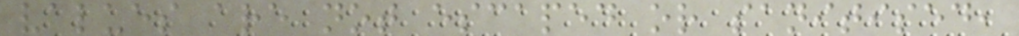values are not escaped or sanitised,
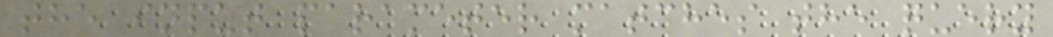the input parameter matches the query
